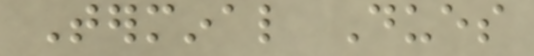Terminal Dues
